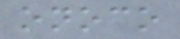onoco
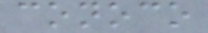conoco
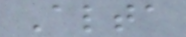Alta
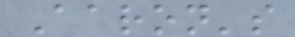Aaron's
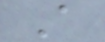A
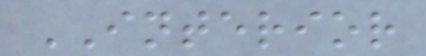INTERIOR
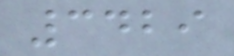3429
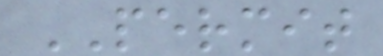PERMIT
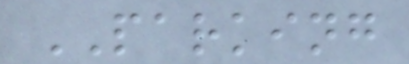PARKING
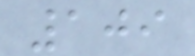109
